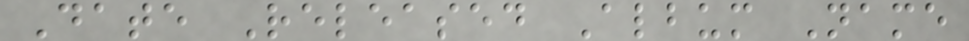Date Released Album Name
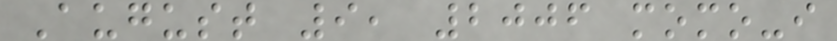August 9, 2006 momo-i
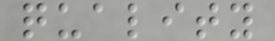quality
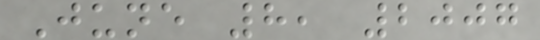June 8, 2007
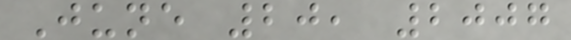June 20, 2007
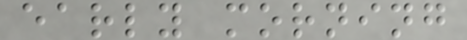early morning
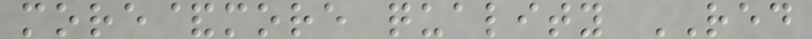more&more quality RED
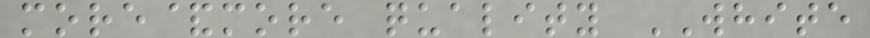more&more quality WHITE
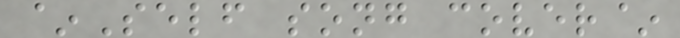~Self song cover~
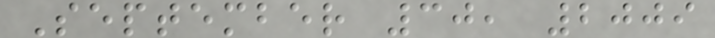September 30, 2009
